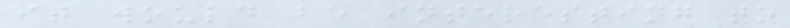it would be interesting to
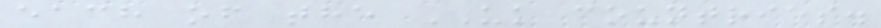each of the UK countries.
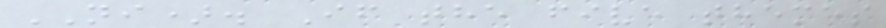NI). If the five themes
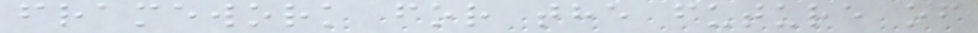framework for the future of
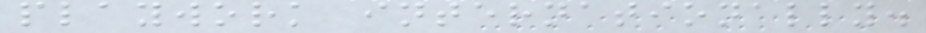playwork internationally.
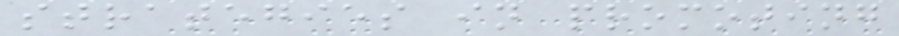strategies in promoting
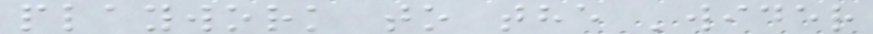playwork to the 'wider
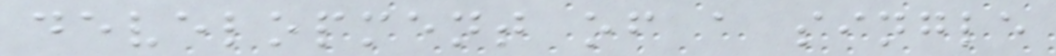development of a single
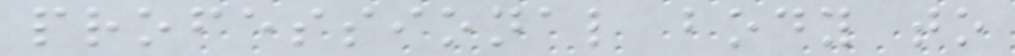professional body to
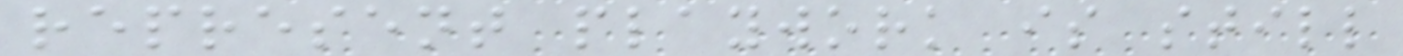represent playwork is still
